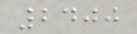2400
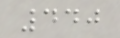440
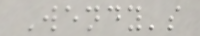Wendy's
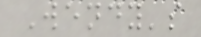Wendy's
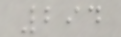294
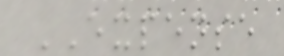EXPENSE
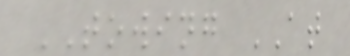TOWING AT
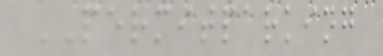PERMITPARKING
